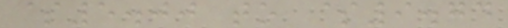$5.00 to $9.74
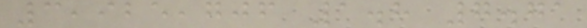3,925,706 1.8 7.71
